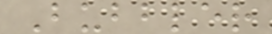Bubbler
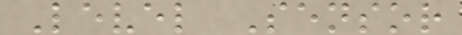Level Sensor
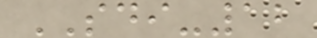SDI-12
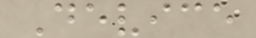Device
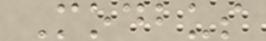Modbus
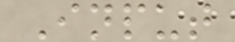Input
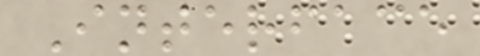Interface
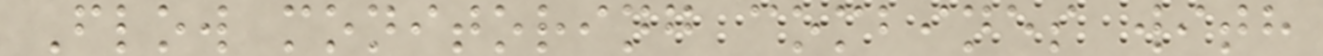Flow monitoring combines with
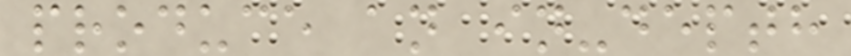produce an in-depth
